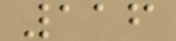116
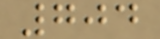704
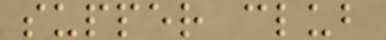supper club
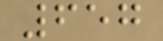657
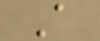A
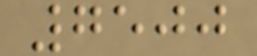7500
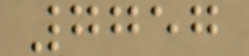7757
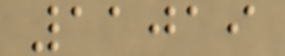11019
